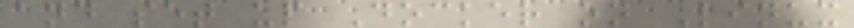and set up Docker on Linux
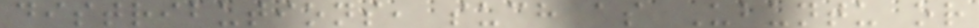distributions, such as Ubuntu or
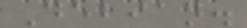Debian.
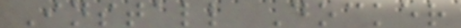Install Docker
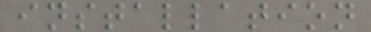installation
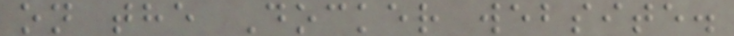on the Docker website.
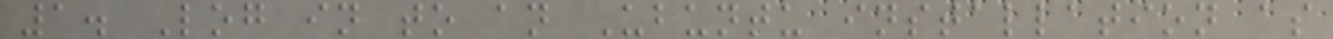1. Log in to an Ubuntu installation as
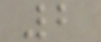2
